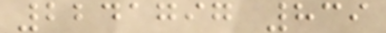2241797 839
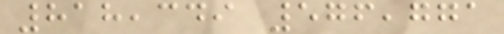818,349 576,771
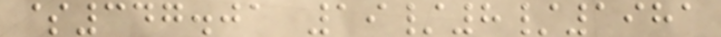$347.01 19/8/1981
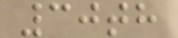30th
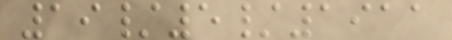19/5/1911
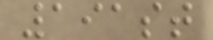191st
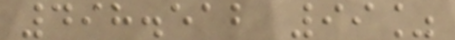498.512 99%
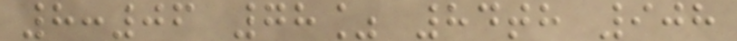8:06 78% 84th 908
